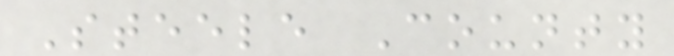Steele County
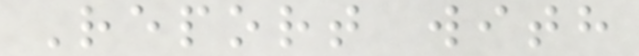Report with
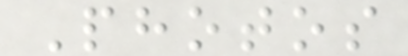Photos
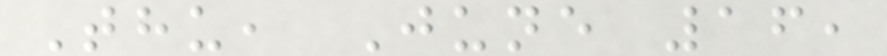Thu, June 16,
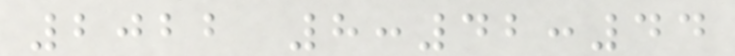2022 8:42:44
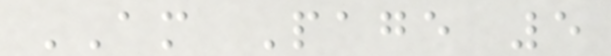AM Page 5
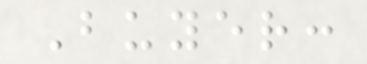Buyer:
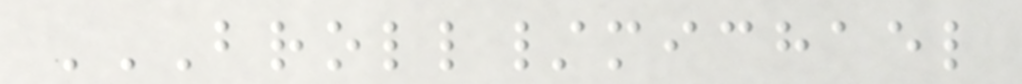BROLL/MICHAEL
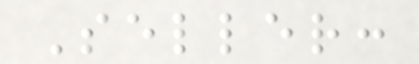Seller:
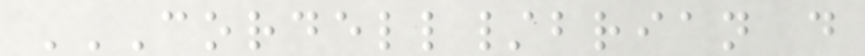CORDELL/BRIAN D
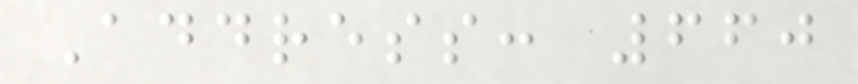Address: 660
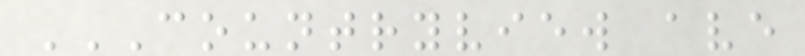COUNTRYVIEW AVE
